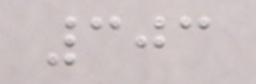303
